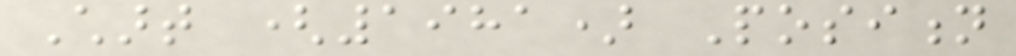Chart (1981) Position
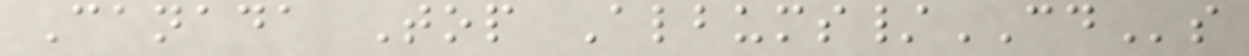Canada Top Albums/CDs
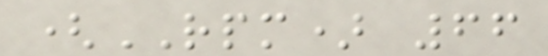(RPM) 66
